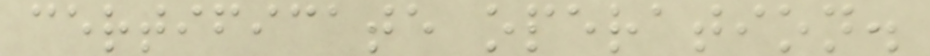certificate operation.
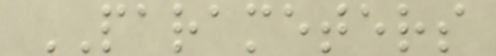PARAMETERS
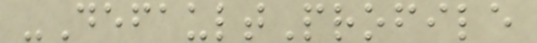-DefaultProfile
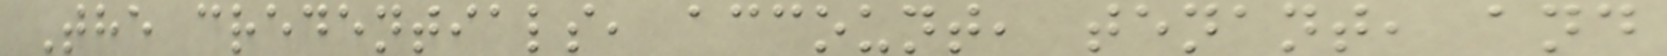The credentials, account, tenant, and
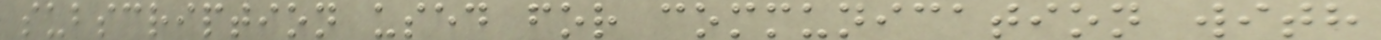subscription used for communication with
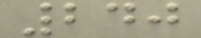240
